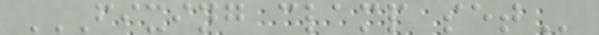FIXING CLAMP SET
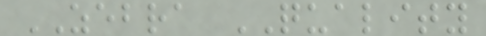ZEBRA QUALITY
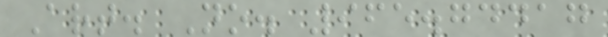Art. No. 965.74417
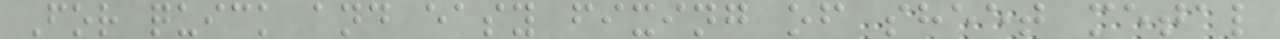For quick and easy fixing of sheet metal
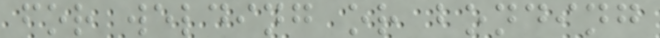for welding or bonding
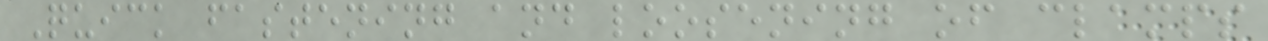Quick fastening and loosening of clamps
